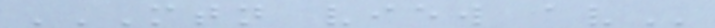MTN VIEW AV
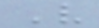V
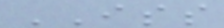ISS
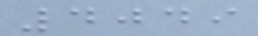4049
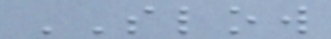SLOW
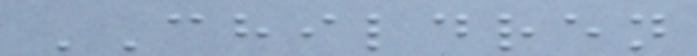CHILDREN
